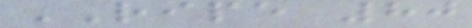RIPE 80
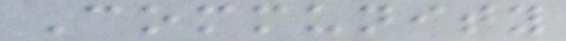Community
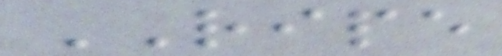RIPE
